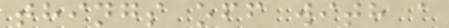things off with a
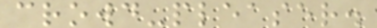crowd-pleaser.
